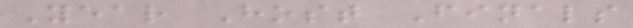Year Host Finals
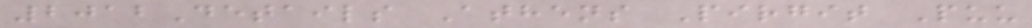2012Details Athens Pirgit Puu
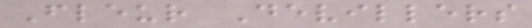Fleur Devillers
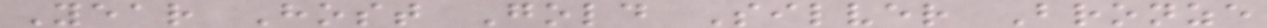Year Host Gold Silver Bronze
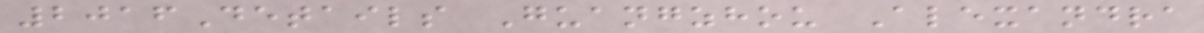2016Details Guangzhou Alexandra
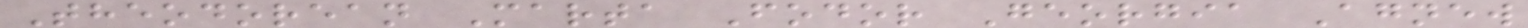Theodorean Marta Fodor Georgia Agnew
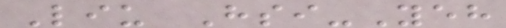Liu Hsi-Yeh
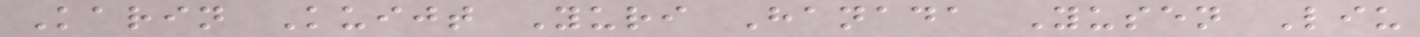Karin Kuijt Yuri Hanada Yusen Liu
